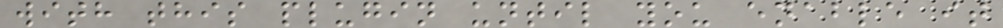with this plugin until you enable it
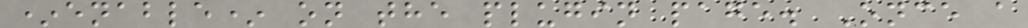*enable* on the plugin page. Once a
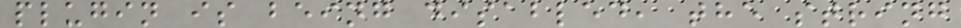plugin is being disabled, the string
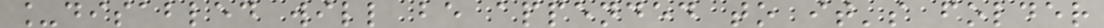_disabled will be appended to it's folder
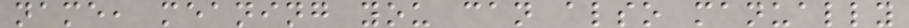name, meaning you can also manually
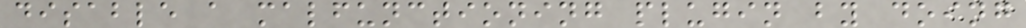disable a malfunctioning plugin by doing
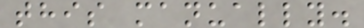this manually.
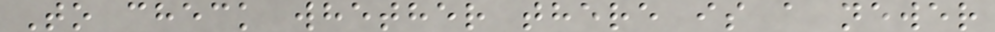To check whether there is a newer
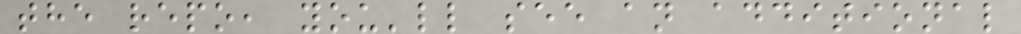the repo, you'll see an additional
